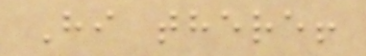Hi there!
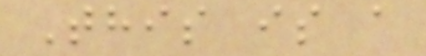This is a
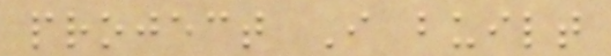project I built
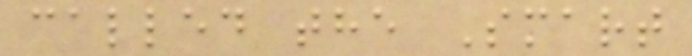called the Smart
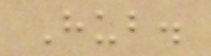Hub.
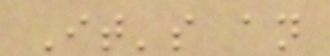It's an
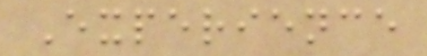Experience
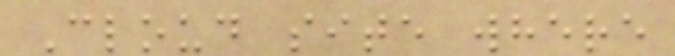Cloud site where
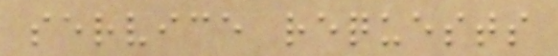service requests
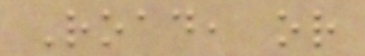Road, or
